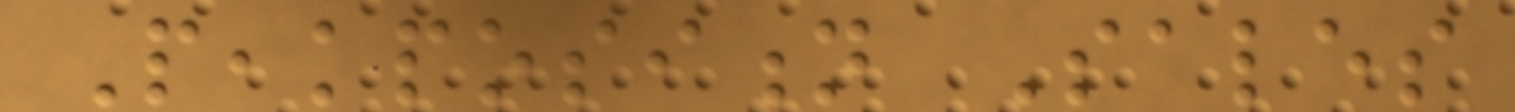Peakposition Sales
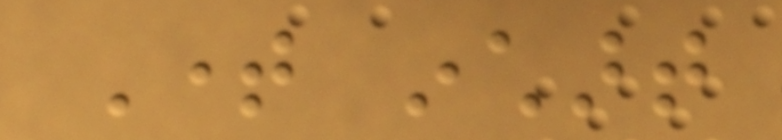Time inchart
